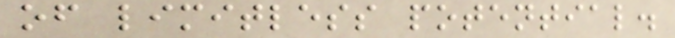of limitless potential.
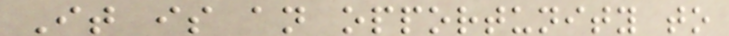It is an opportunity to
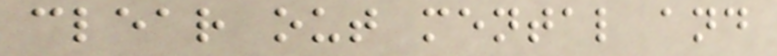clear out mental and
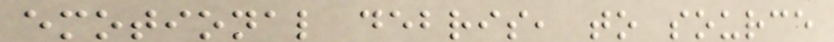emotional debris, to source
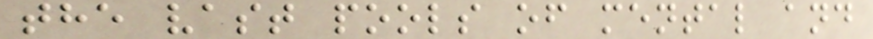the vast pools of mental and
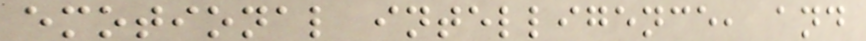emotional intelligence, and
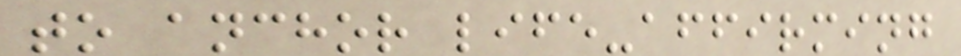to anchor life-affirming
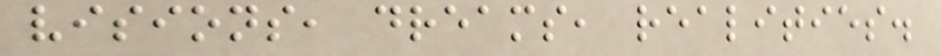visions, dreams, realities.
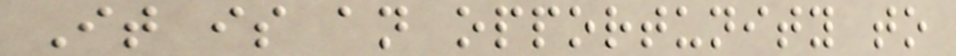It is an opportunity to
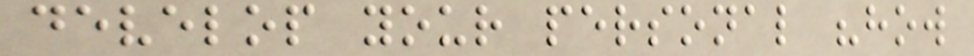develop your personal "how
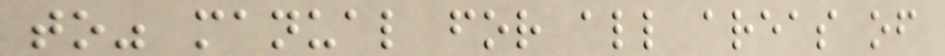to" manual for all areas of
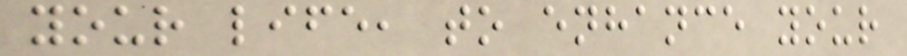your life, to enhance your
